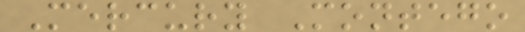Mercury Montego
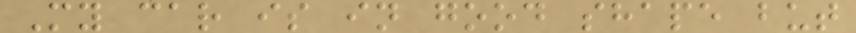My car is in good shape but
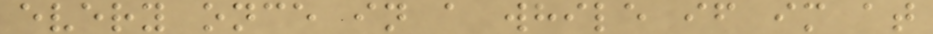every once in a while if im at
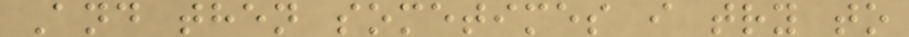And then sometimes i try to
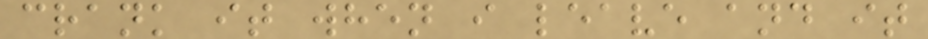crank it when i leave and it
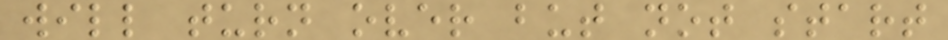will turn over but not start
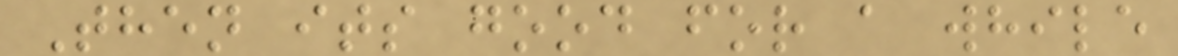Then its good for a while
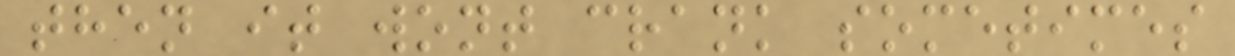then it wont crank sometimes
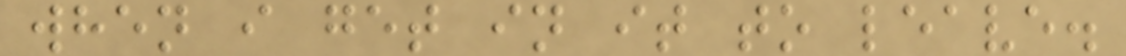when i get in it to leave.
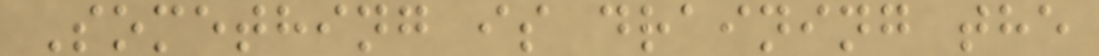Something is draining the
